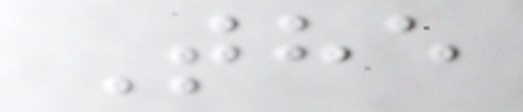The
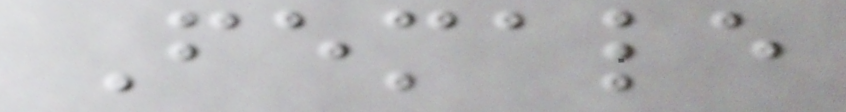Female
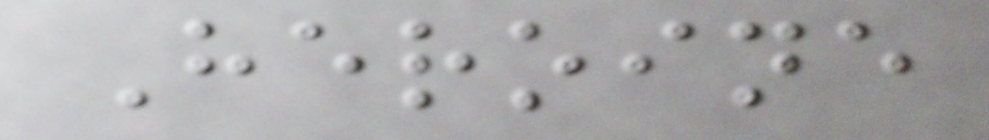Heroine
